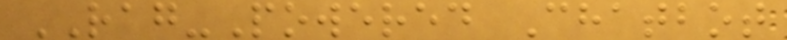RAG-Powered Chatbot
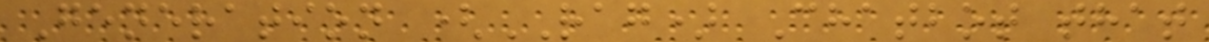Generation (RAG) Chatbot that
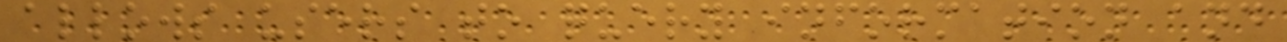allows users to query information and
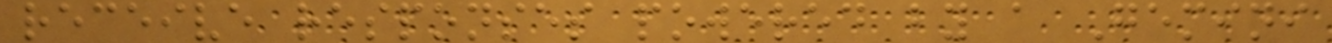receive responses powered by a Gemini
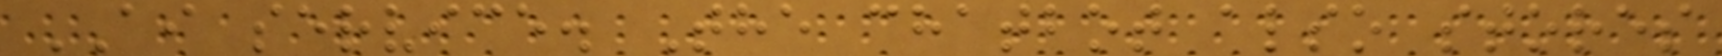AI service. The chatbot also stores
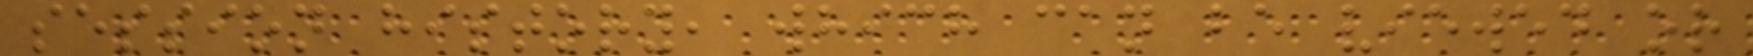session history, which can be viewed or
